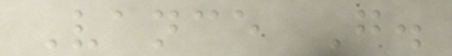Vance G.
